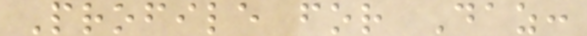Profile for Daz:
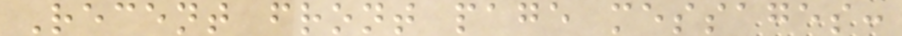Recent front page messages:
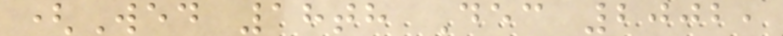(Wed 18th Dec 2002,
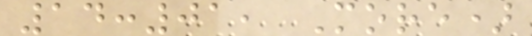14:01, More)
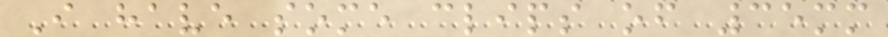I have some clips of 35mm
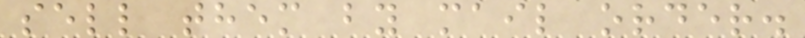sell them by mail order.
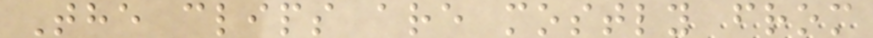The clips are mostly from
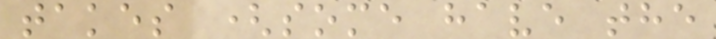takes (some have the
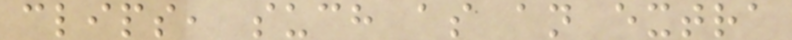clips, such as an extra
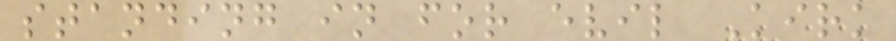standing in for evil Kirk
